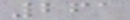261
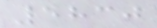5830
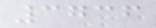3736
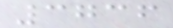3736
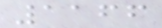1166
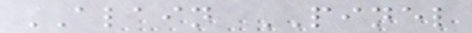ALAIN PINEL
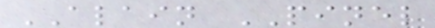ALAIN PINEL
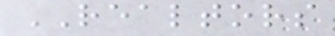REALTORS
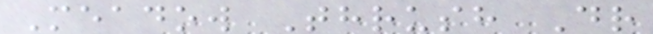Meadow Thrush Dr
